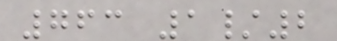763 1/2
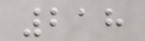218
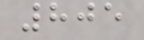805
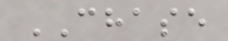CHASE
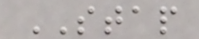STAP
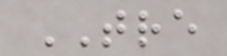TRE
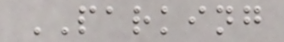PARKING
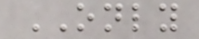ONLY
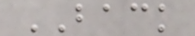BACK
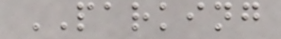PARKING
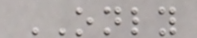ONLY
